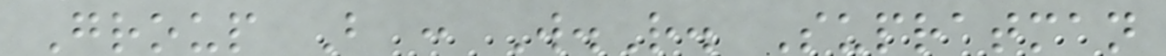Group B : W.R. Supratman
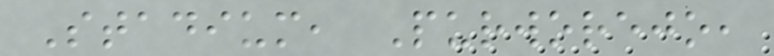Stadium, Purworejo,
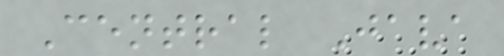Central Java
